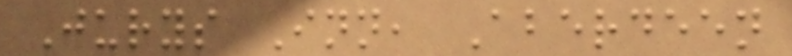Jurys Inn, Aberdeen
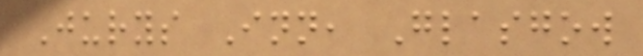Jurys Inn, Glasgow
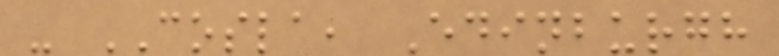- COSLA, Edinburgh
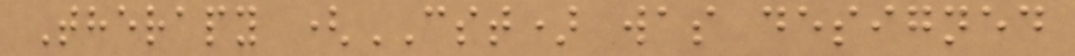Therapy (CST) was designed
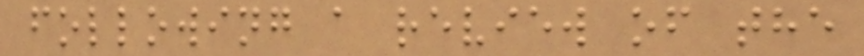following a review of the
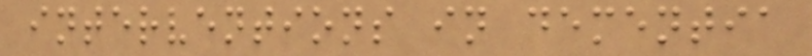interventions in dementia
